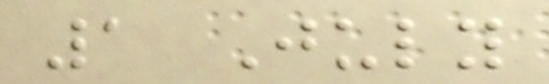1 July
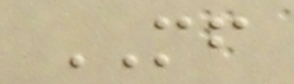MF
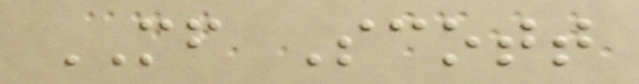MF Scott
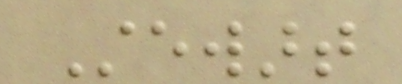Stewart
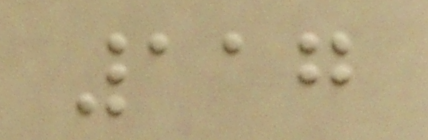117
